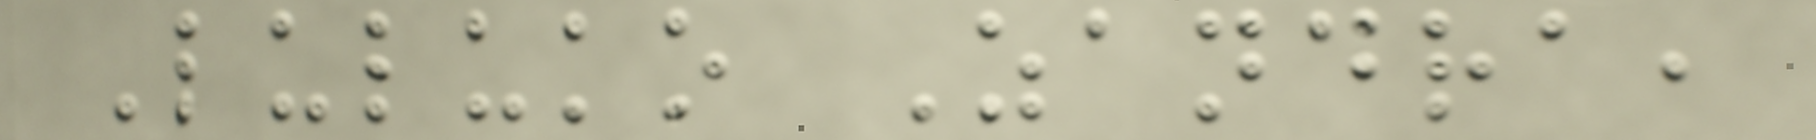Luluko Zandra,
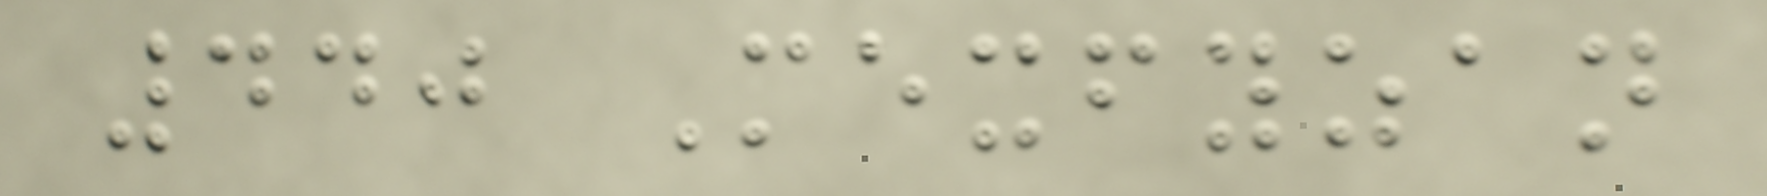440 Mexfyzan
